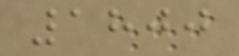1800
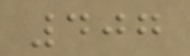407
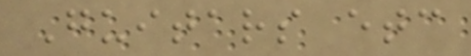Guitars etc
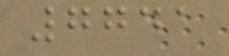7741
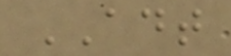ADT
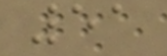51
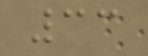33
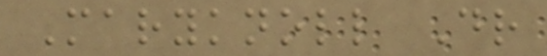Maryknoll Dr
